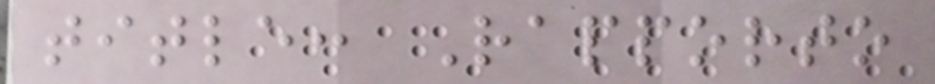title: Rapporto
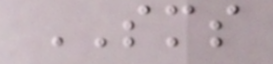SMS
